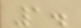1.
